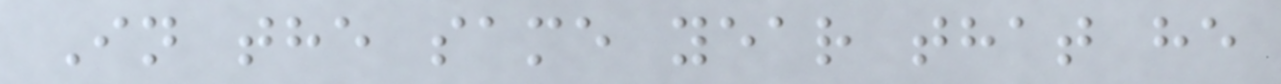In the same year that he
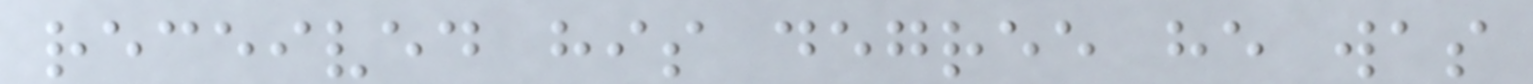received his degree he was
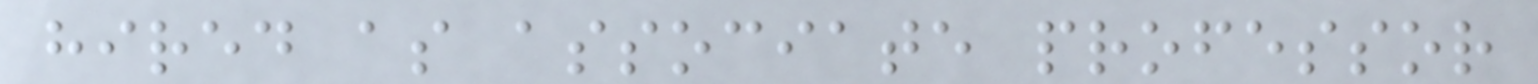hired as associate professor
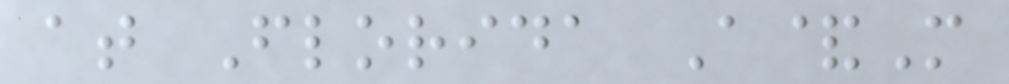at Florida A&M
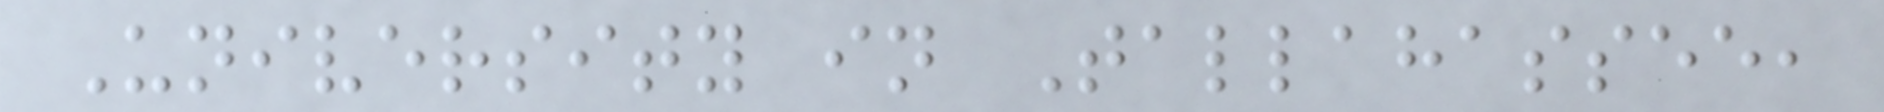University in Tallahassee,
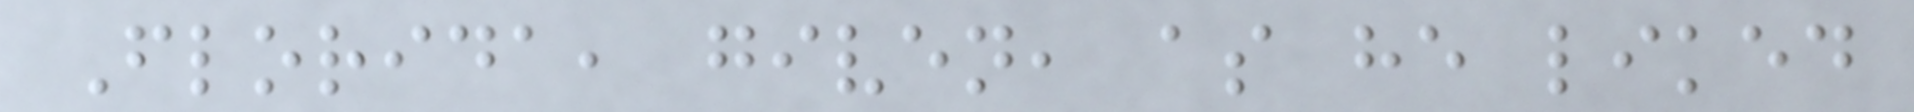Florida, given, as he liked
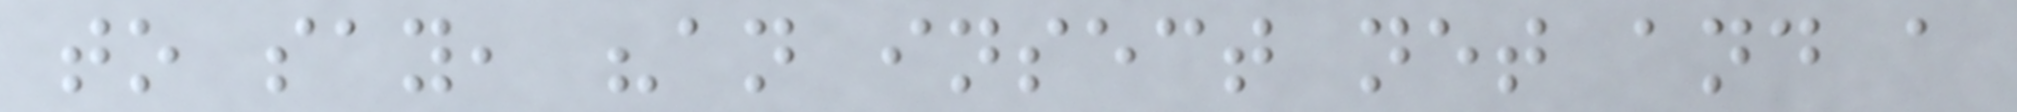to say, "an insect net and a
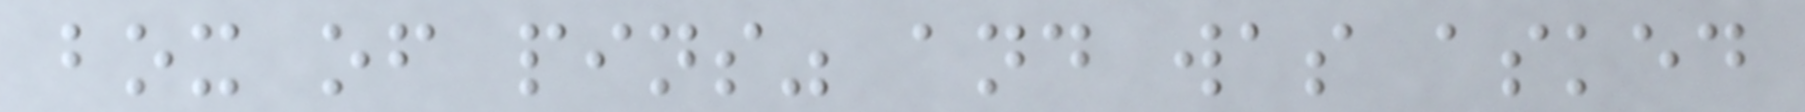box of pins" and was asked
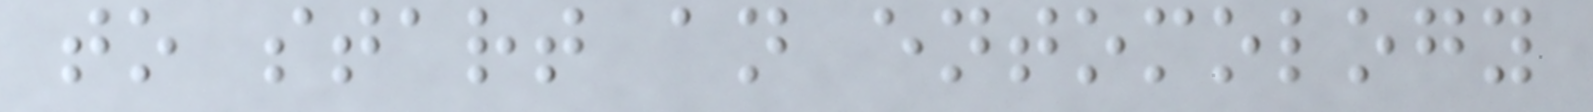to start an entomology
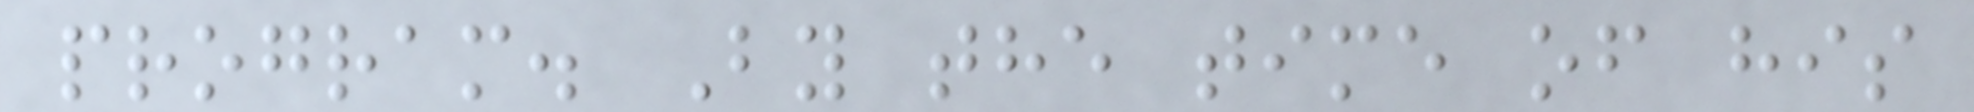program. By the time of his
